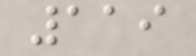119
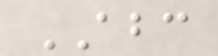ABC
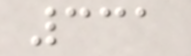331
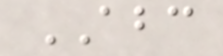ABC
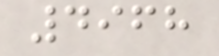4968
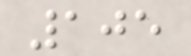105
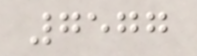7577
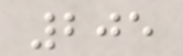205
